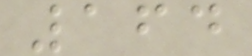164
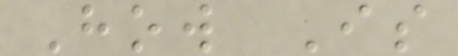How Is
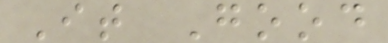It Good
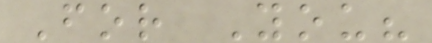For You?
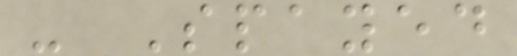- Spayed
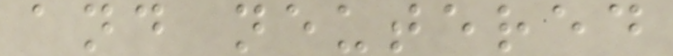and neutered
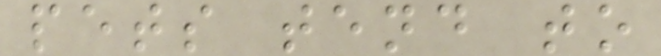pets tend to
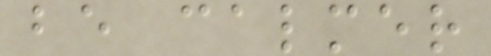be calmer
